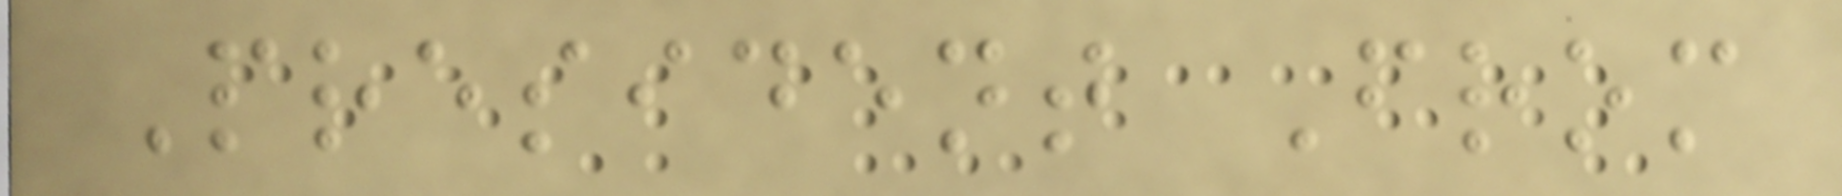President From
